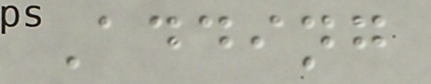Adding
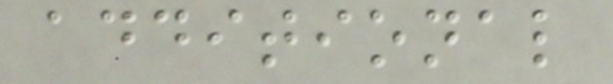additional
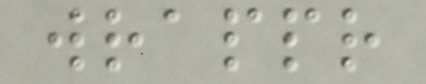wrappr
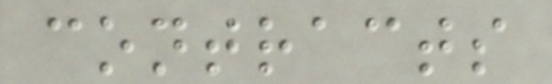contracts
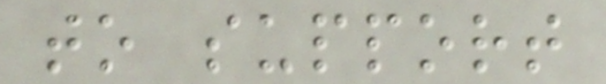to support
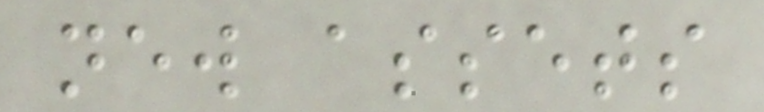new assets
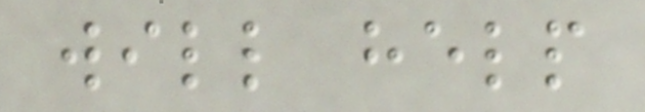will help
